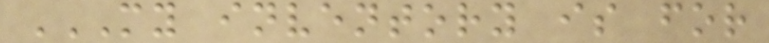MY INVENTORY IS FOR
